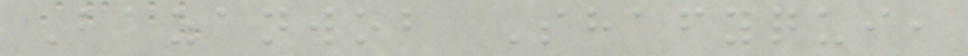Bazanwob Shafyqui,
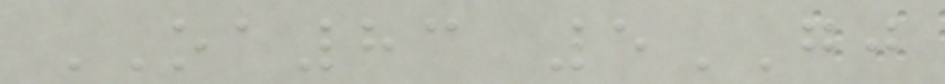OA83 5GJ
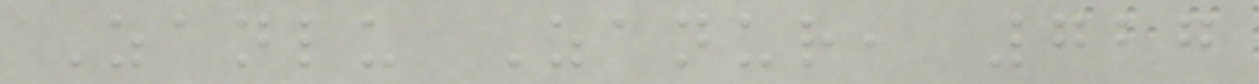Zanlu Zanur, 727
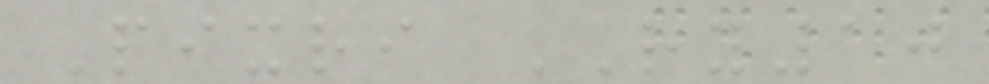Pixri RY10
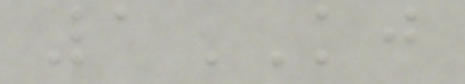1KJ
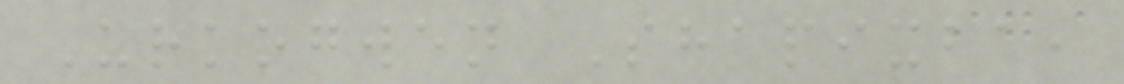Urkogwen Shapixba,
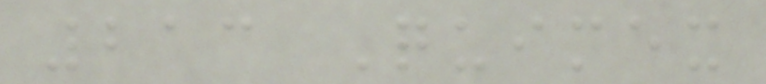213 Quimex
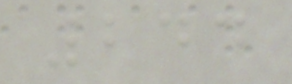244
